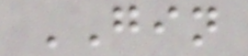GIN
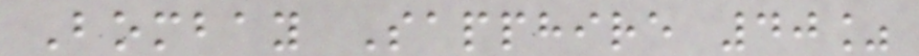Bombay Sapphire 40%
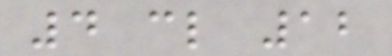4 cl 12
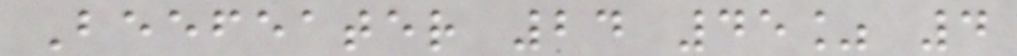Beefeater 24 45% 4
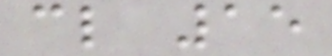cl 15
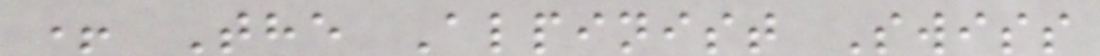+ The Alpinist Swiss
